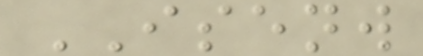ISENW
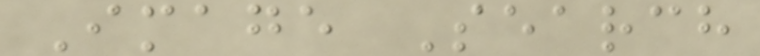Image Search
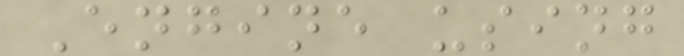Engine using
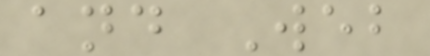and Web
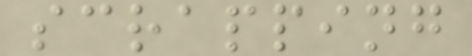scrapping
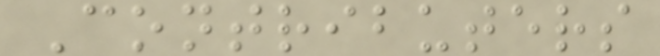Contributers
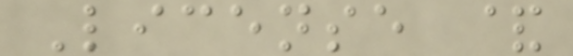License &
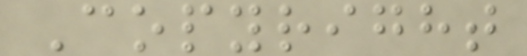Copyright
